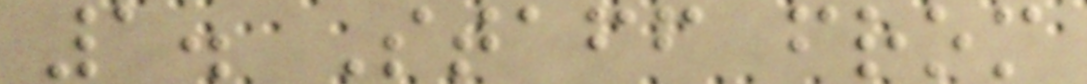1. Staff from
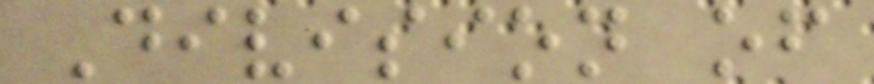Division of
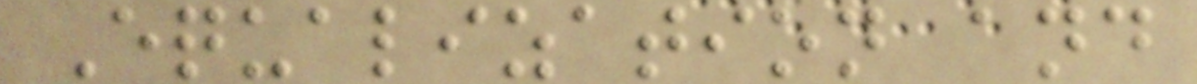Equalization and
